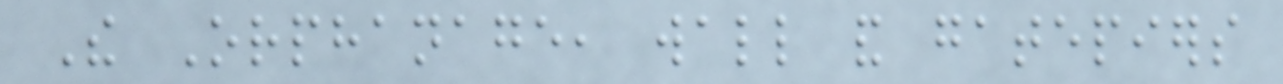The Orphanage, wall and gatepiers
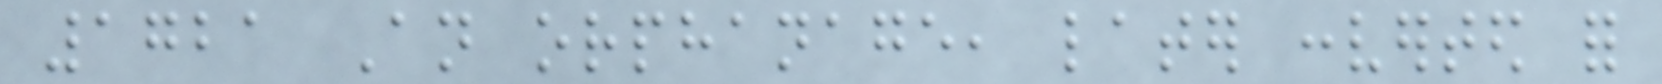1721 An orphanage, later converted for
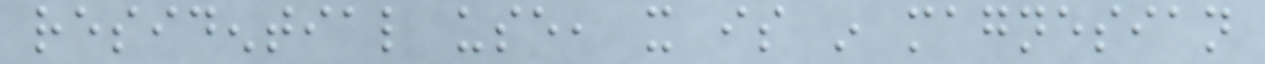residential use, it is in magnesian
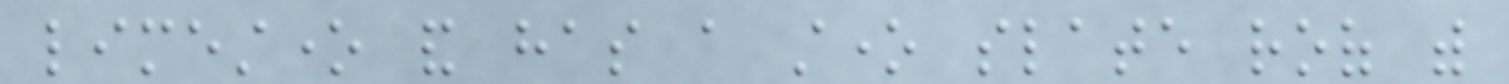limestone and has a stone slate roof with
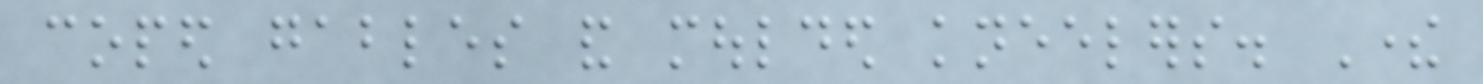coped gables and moulded kneelers. There
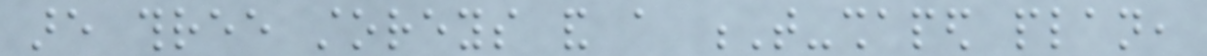are three storeys and a T-shaped plan,
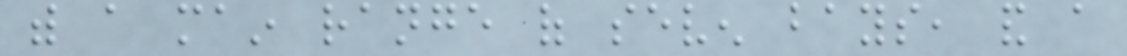with a main range of seven bays, and a
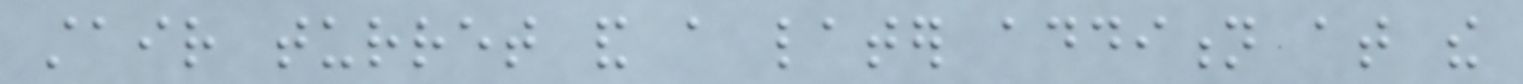stair turret and a later addition at the
